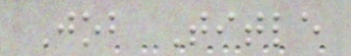Job Title
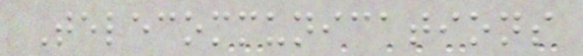Telecommunications
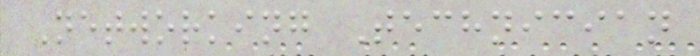Networking Technician
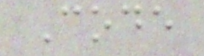Code
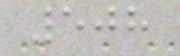508
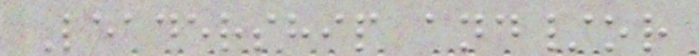Leadership and/or
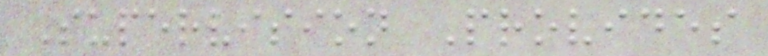Supervision Provides
